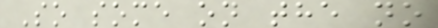So some on the no
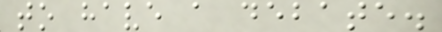to have a debate.
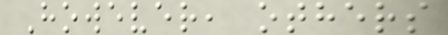However, others
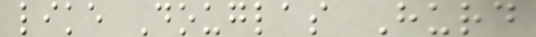like Douglas Hurd
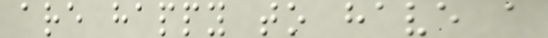are happy to have a
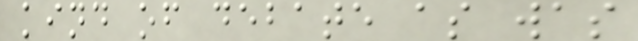kind of debate as was
